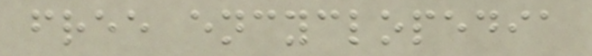free encyclopedia
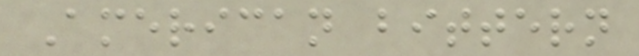American bittern
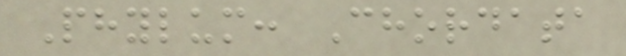Phylum: Chordata
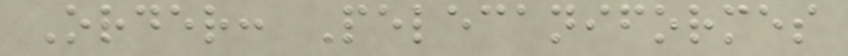Order: Pelecaniformes
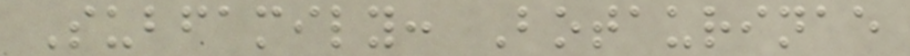Subfamily: Botaurinae
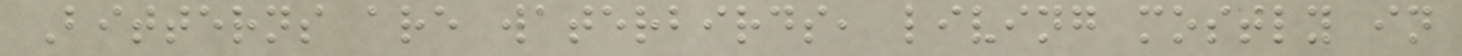Bitterns are waterbirds, living mostly in
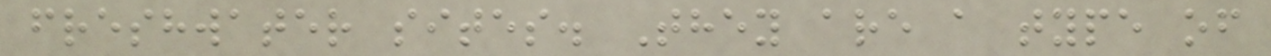freshwater sites. They are a type of
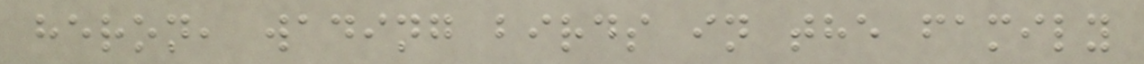heron, wading birds in the family
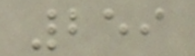259
